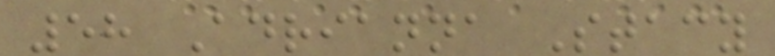58 Adrianna Stacy
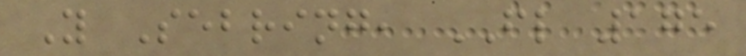Y Sebring, FL 175
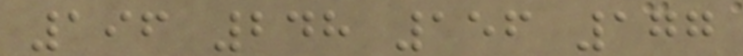196 248 156 177
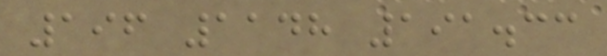196 1148 191.33
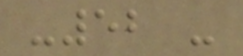-52 -
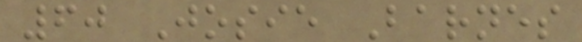60 Josie Barnes
